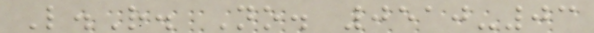L.R. No. 0510-03
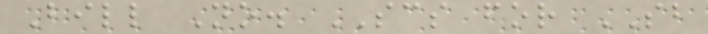Bill No. SCS for SB
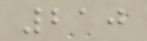210
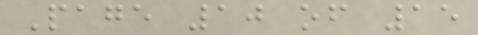Page 10 of 15
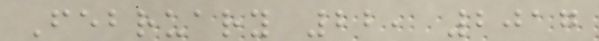February 22, 2017
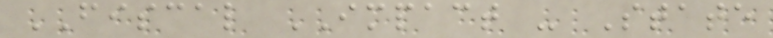FISCAL IMPACT - State
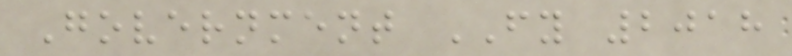Government FY 2018
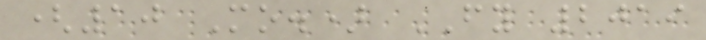(10 Mo.) FY 2019
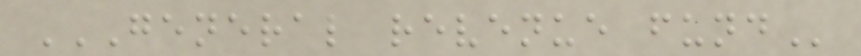GENERAL REVENUE FUND
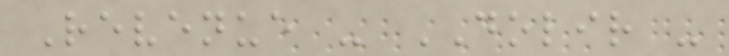Revenue - DOLIR -
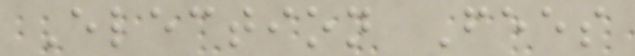Election Fees
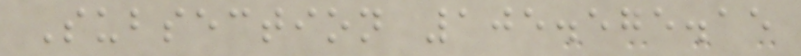Subsection 105.575.15
